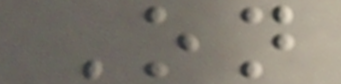On
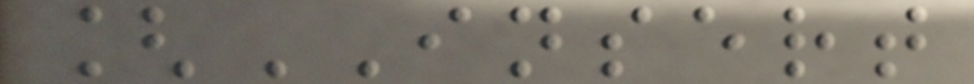[INSERT
